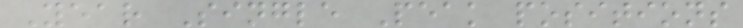Year Single Peak positions
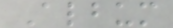Album
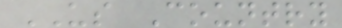US Country
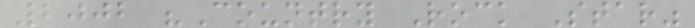2002 "Country Rock Star"
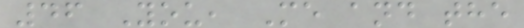46 You, Me and the
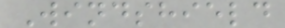Windshield
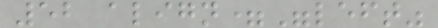52 align="left"
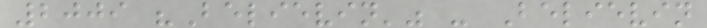2009 "Believin'" - Believin
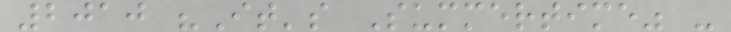2010 "It's Summertime" -
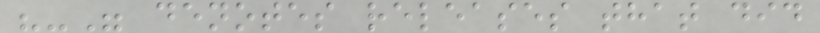"-" denotes releases that did
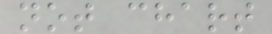not chart
